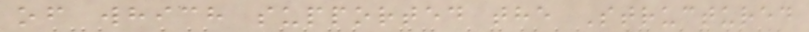of which supported the Structured
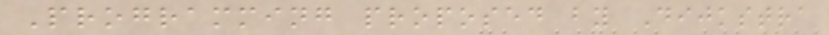Programming proposed by Dijkstra
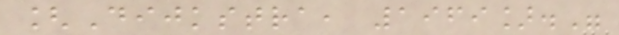[Dijkstra, 1969]."
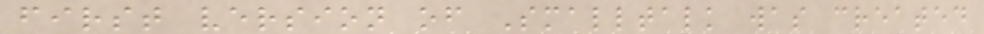first version of Smalltalk was created
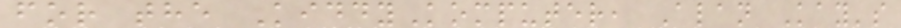for the KiddyKomputer, Alan Kay's
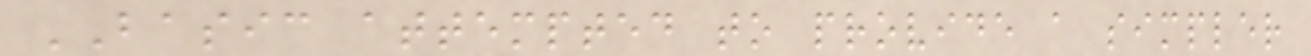BASIC attempted to provide a simpler
